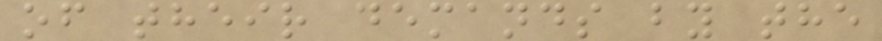of their demands by the
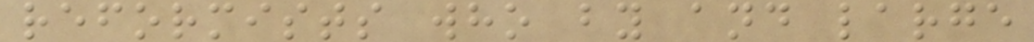reformists who by and large
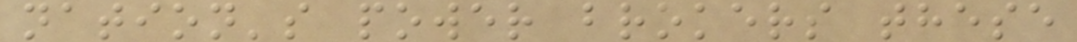nation's power brokers these
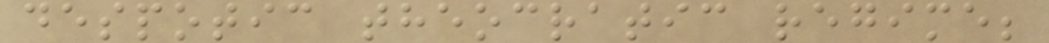despotic theocratic regime;
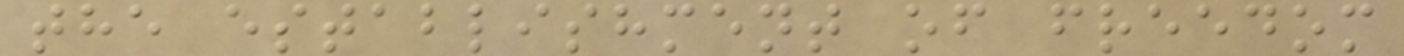the establishment of freedom
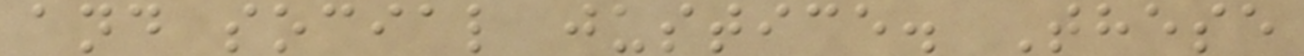and social justice. These
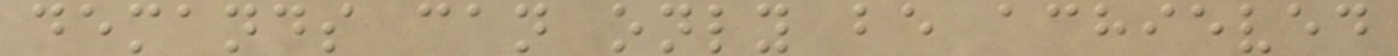demands can only be achieved
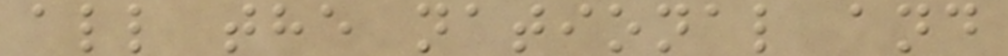all the national and
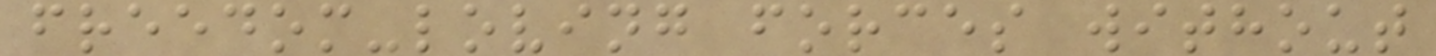freedom-loving forces without
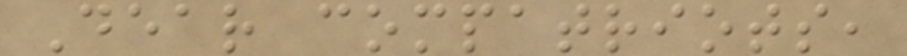Dear compatriots,
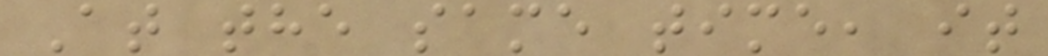At the same time, it
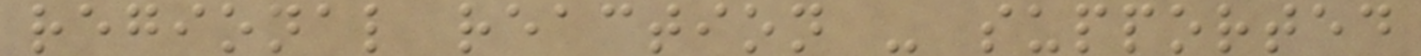regional reaction - supported
